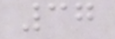37
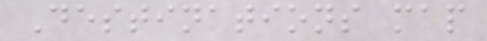Destinations map
